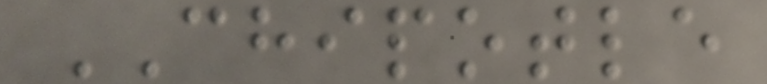CHIPOTLE
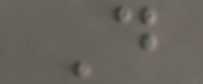D
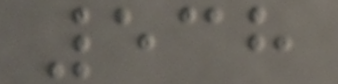538
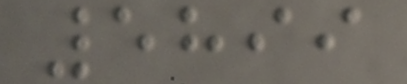5899
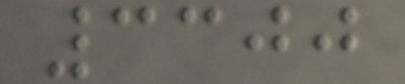3300
